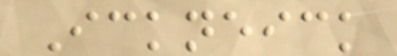Ickneick
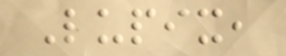Lupix,
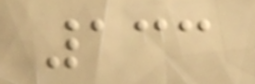133
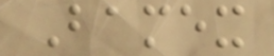Bamex
